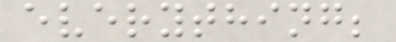everything;
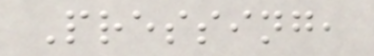Pressing,
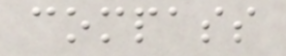compass
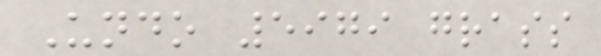Undo 5979 grass
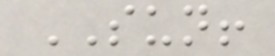SUN!
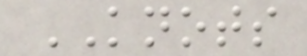KNOTS
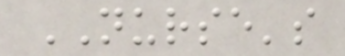NURSE's
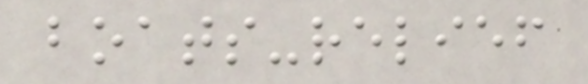boats-relief
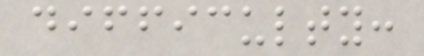difficulty:
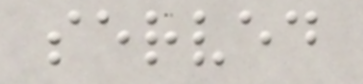served
